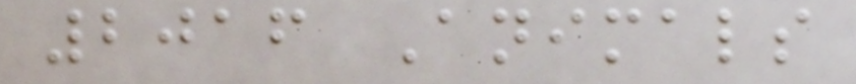2016 Animals
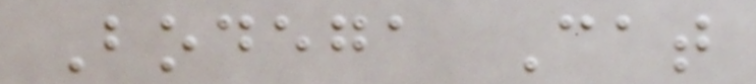Bodega Cat
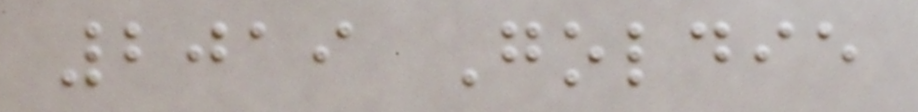2019 Goldie
